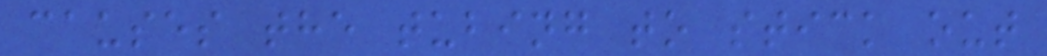causes the tubing to stick out
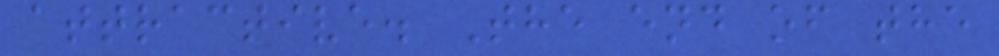attractive. The end of the
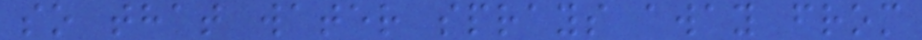so that water sprays away from
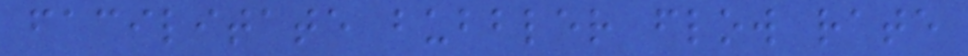facilitate bubbler flow rate
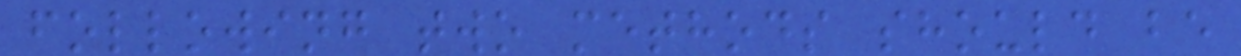following two methods should be
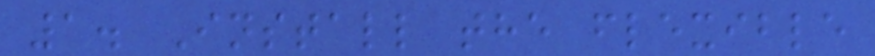1. Install the flexible
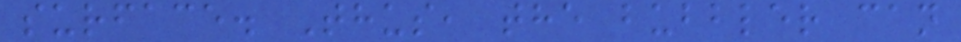surface. Thus, the bubbler can
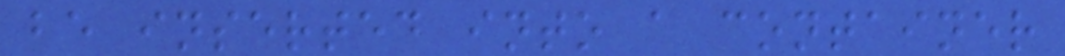be inserted into a container
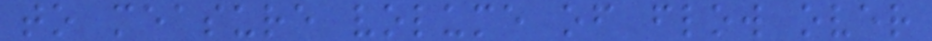to measure volume of flow over
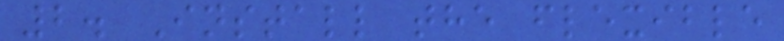2. Install the flexible
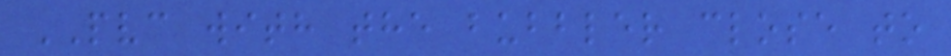PVC with the bubbler close to
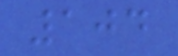104
